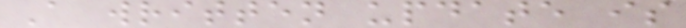A written update is
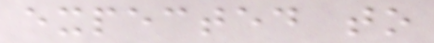expected to
